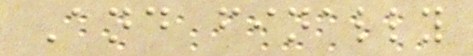And finally
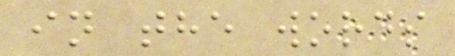in the words
